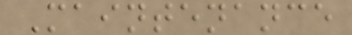Maintenance
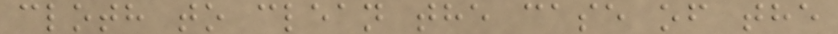cloth to clean the case of the
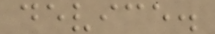device.
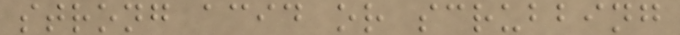strong acid or scrubbing
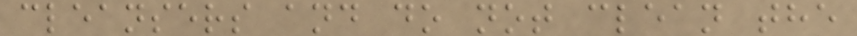cleansers and do not clean the
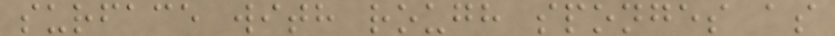surface with rough sponges as
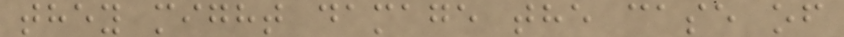they might damage the case of
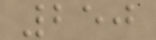250
